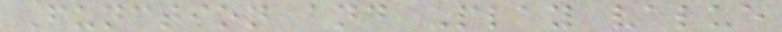Function and Play value
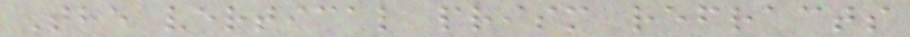The vertical prism refracts
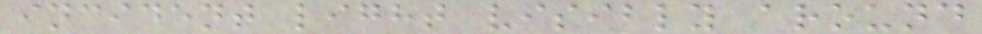incident light visibly around
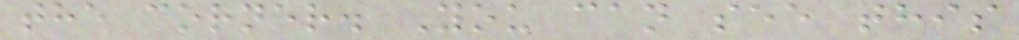the corner. You can see this
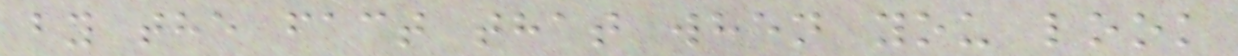by the fact that when you look
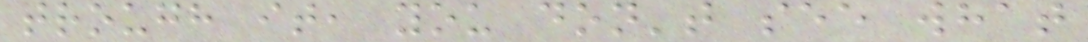trough it, you don't see what
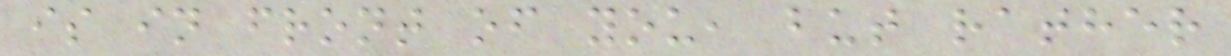is in front of you, but rather
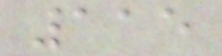115
